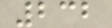232
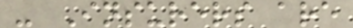- Insurers are
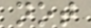not
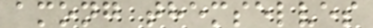among themselves
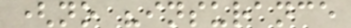(no "insurance
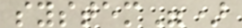system")
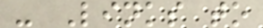- Links to
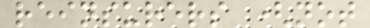reinsurers (not
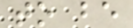to be
